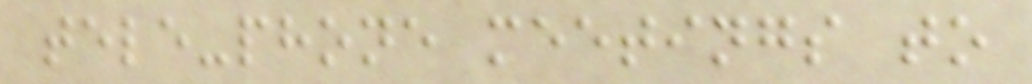tele-phone meetings to
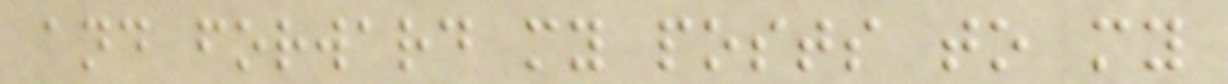and forward my posts to my
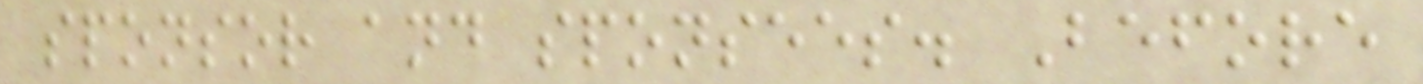sponsor and sponsees. Before
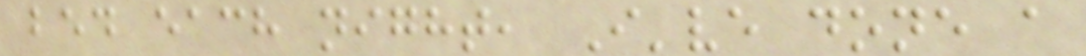bed each night, I've done a
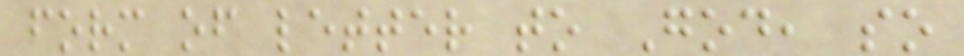form of letter to God, so
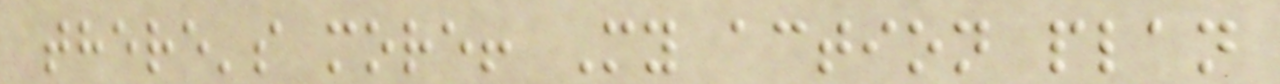there's more! My action plan
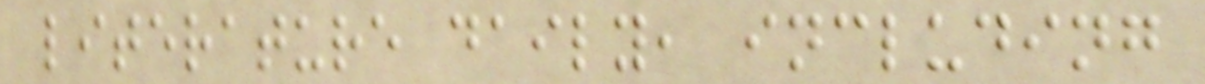literature daily, including
